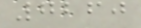7260
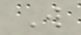W
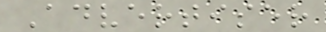Advertiser
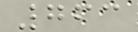763
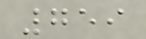759
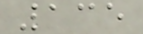135
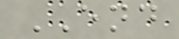END
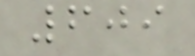609
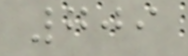709
